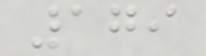179
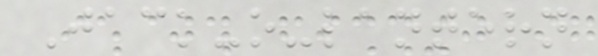Jack-o-lantern
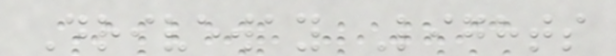Driveway Lights
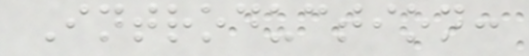Introduction:
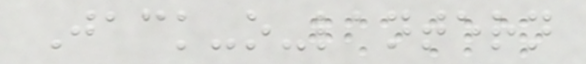Jack-o-lantern
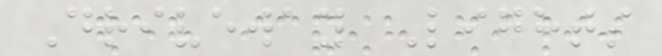Driveway Lights
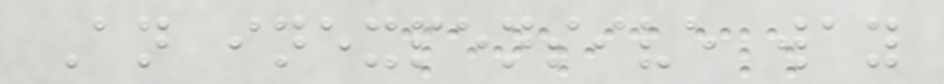An inexpensive way
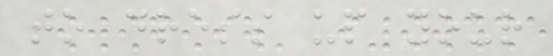to dress up your
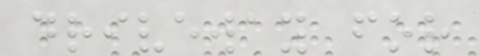driveway for
